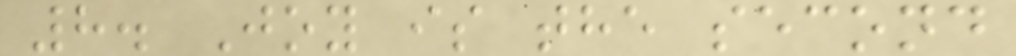8. Joy is the second
